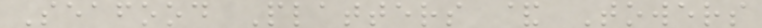Seafood Platters & Towers
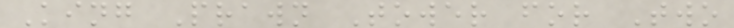King Prawn Tower for Two
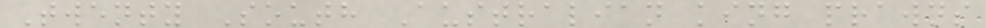Twenty South Australian king prawns
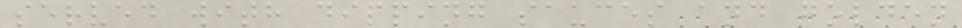served with dipping sauces and golden
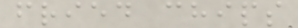fried chips
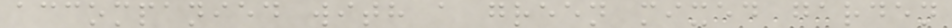accompanied with a green mixed garden
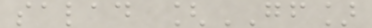salad [GF]
